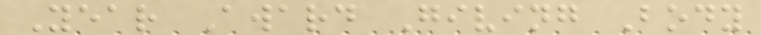Year Award Giving Body
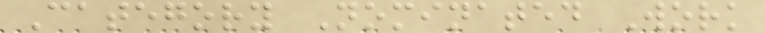Category Nominated Work
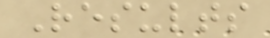Results
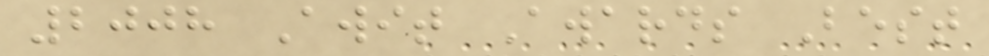2008 Awit Awards Best
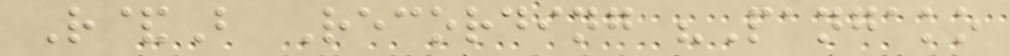R&B Recording "Pangako
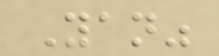Yan"
